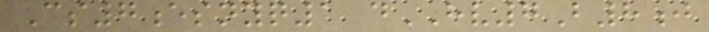Cs7esnyq1 dHV7B8j
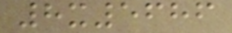8x5686
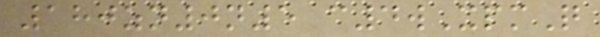180zn0n5 c4wXpmQ
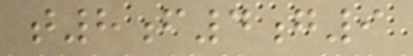t8f4g9
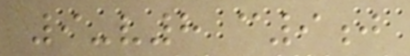9-v8 c9j
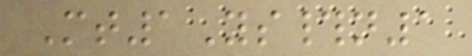Mt1Ys#n1
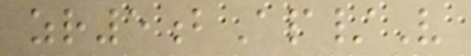zr5bAp/V
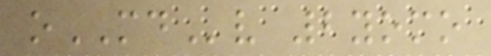oMDv 2yomo
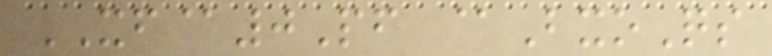XF@0Pf @BxoQs
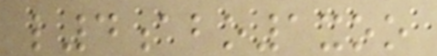l4abo1xoo
